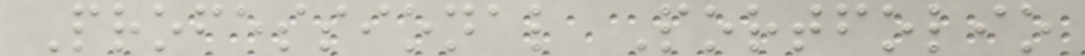Professional Portfolio
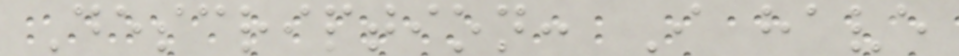Description: I have
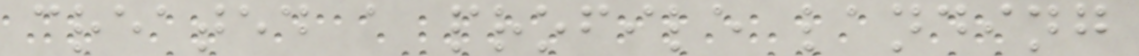created a profile landing
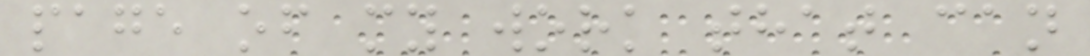page of my work that can
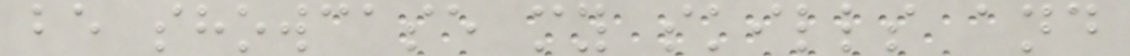be showcase my skills and
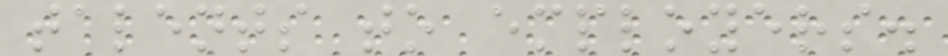talents to employers.
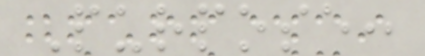Purpose:
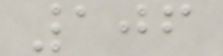106
